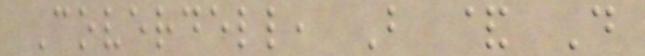Coverdell, B & D
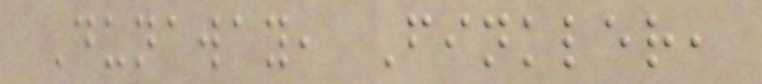Dunaway, Finkler,
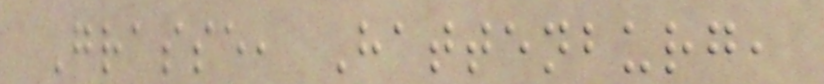Grasse, Hattenburg,
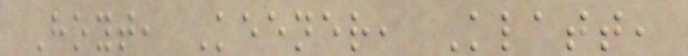Hoyt, Keener, Klatt,
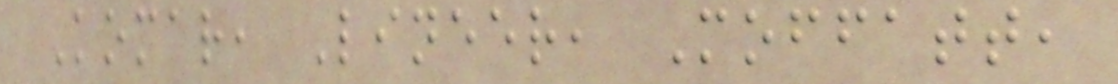Komar, Lineer, Moffatt,
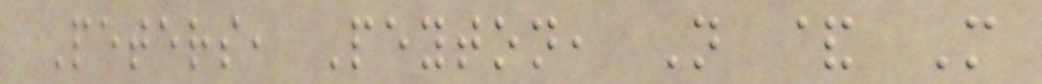Peters, Peyton, N & M
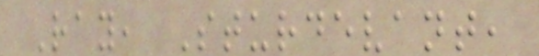Ray, Sturdevant,
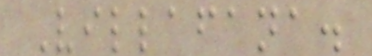Villafana.
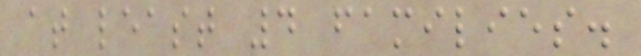at least 4 families.
